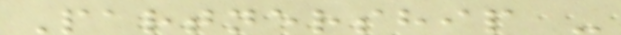Partnership -
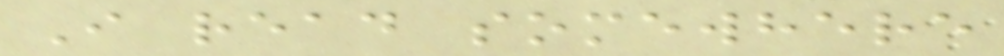I read somewhere
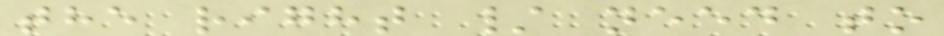the right / need to
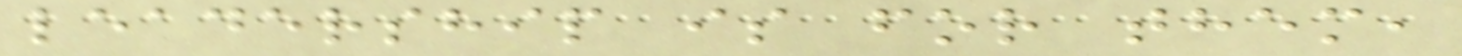leadership is for them,
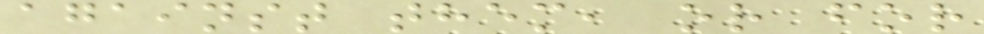against them, or for
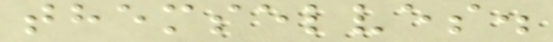themselves.
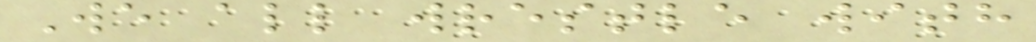We all wrestle with
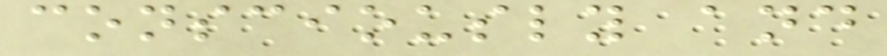consciously and
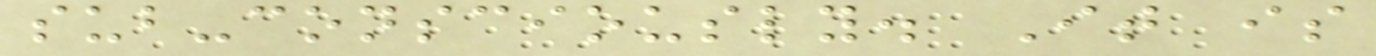sub-consciously. It is
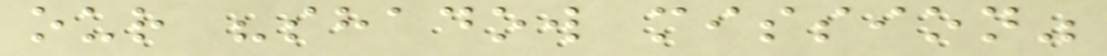our "shadow mission"
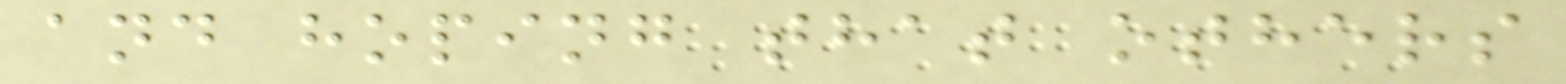and hoping that others
